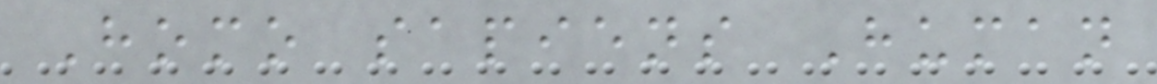Homo sapiens Human
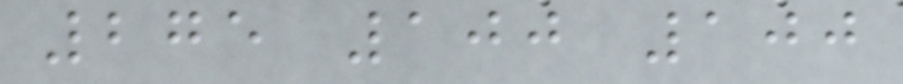275 100 100
